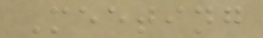Meeting
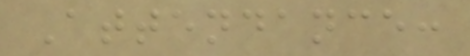Attendance:
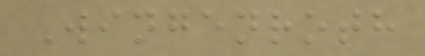Wingenroth
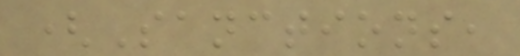(Sanctions,
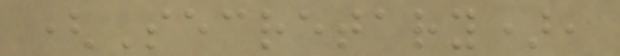(Secretary),
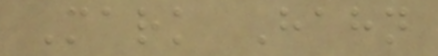Mark Hahn
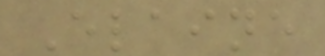Elaine
